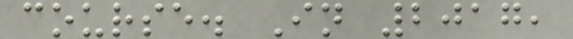course. In 2017,
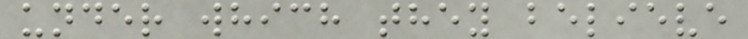under which they believe
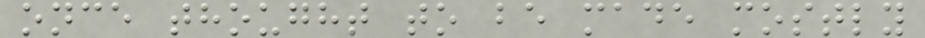once thought to be made mostly
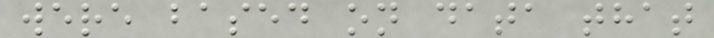were based on data that
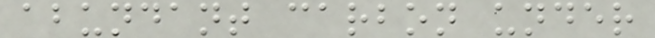abundant carbon under
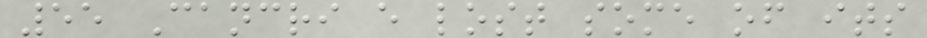55 Cancri e lost some of its
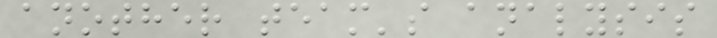another team's analysis
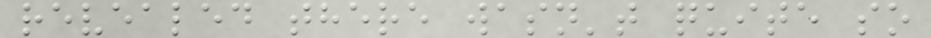revealed there wasn't quite so
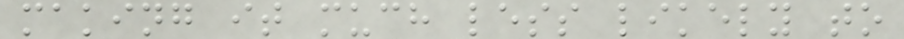making it much less likely to
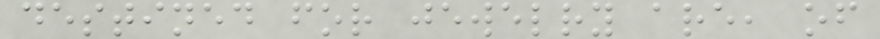destined for jewelry are, of
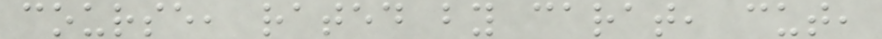course, rated by carat, cut,
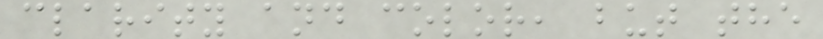clarity and color, but the
